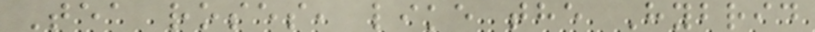Tea roses, like the Hybrid
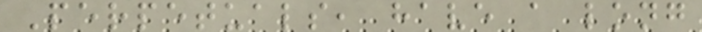Perpetuals, have a long
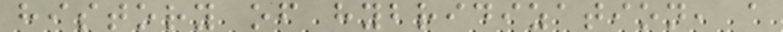history of hybridization, a
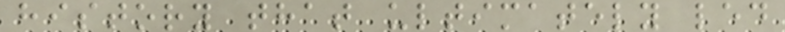history that ultimately led
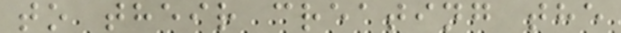to their creating the
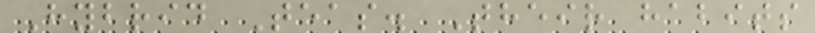Hybrid Teas. Their habits
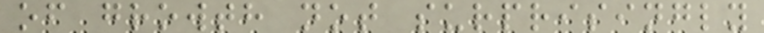of growth not surprisingly
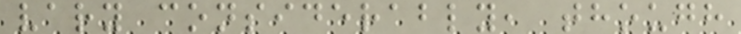vary considerably, though
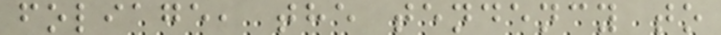foliage, the tendency to
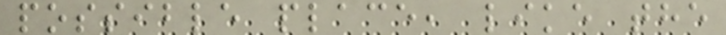possible place, like the
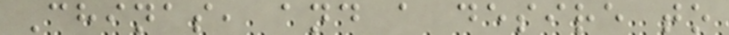Chinas, and a desire to
